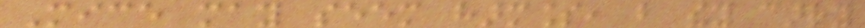Mice may seem harmless, but they carry
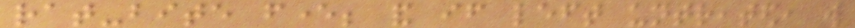rat-bite fever; and if left untreated, will
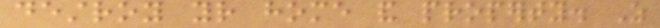destroy your home and property. As
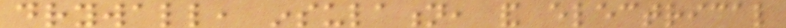drywall, insulation, and electrical
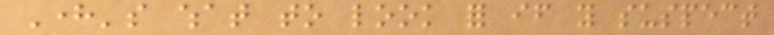Here's what to look for if you suspect
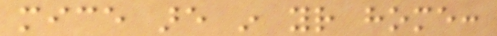mice are in your home:
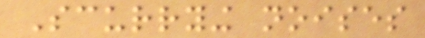Scurrying noises
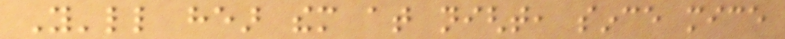You'll hear them at night, since mice
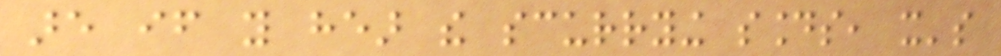are if you hear the scurrying sounds, it's
